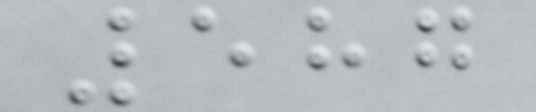587
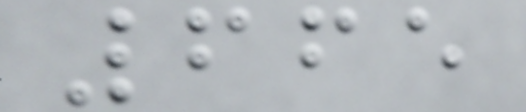665
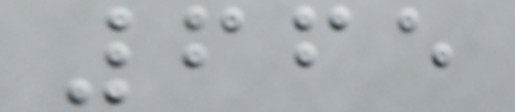665
